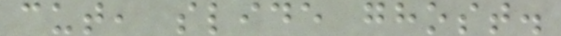cut, slide ghost.
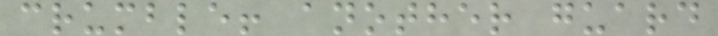crumble! another guard
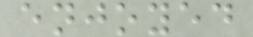enjoyed
